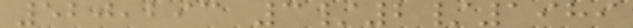520,293 3/2/1989
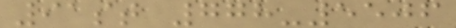91st 778-5506
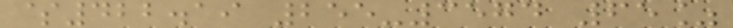$422.19 255-3574 65%
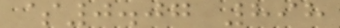$0.07 898
